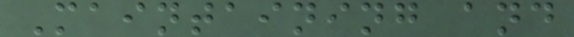Maintaining and
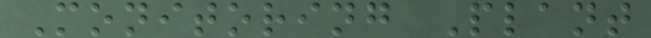Monitoring Plant
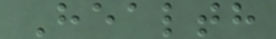Health
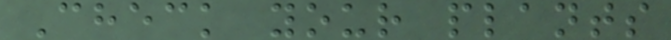Check your plants
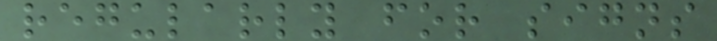regularly for signs
